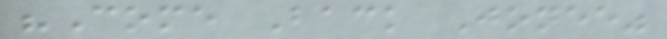"Come Back Jonee"
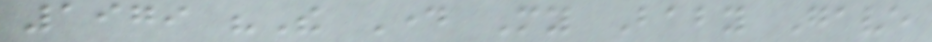1979 "The Day My Baby Gave
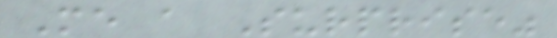Me a Surprise"
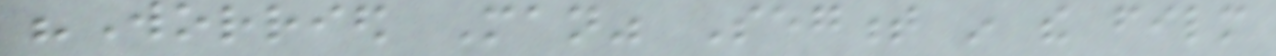"Worried Man" Segment in the film
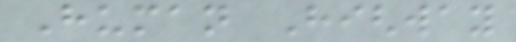Human Highway
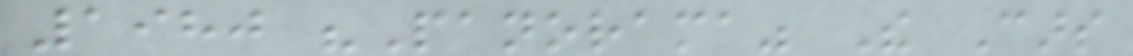1980 "Panorama" The Cars
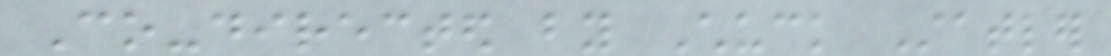Co-directed by Chuck Statler
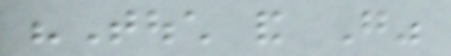"Touch and Go"
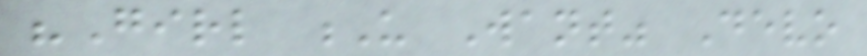"Girl U Want" Devo
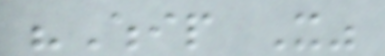"Whip It"
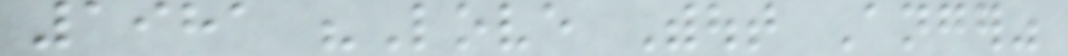1981 "Love Without Anger"
